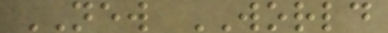NEW WORLD
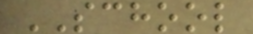SCHOOL
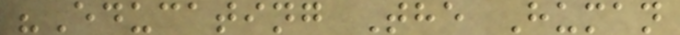"Educating The Human
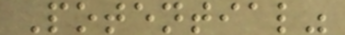Potential"
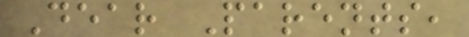Dear Parents,
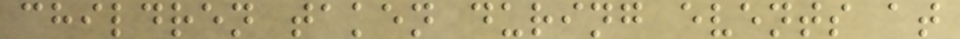children taken during events at
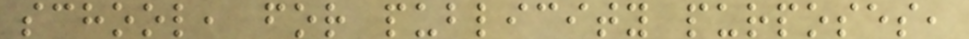school, for publicity purposes,
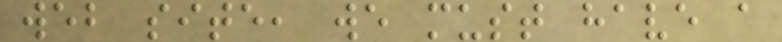web site, we must have a
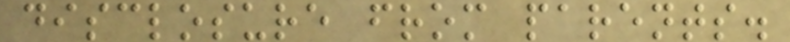disclosure from parents.
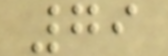79
